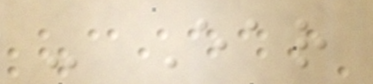- Ear
